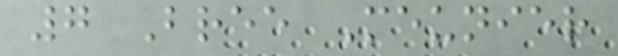7 Bree Meunier
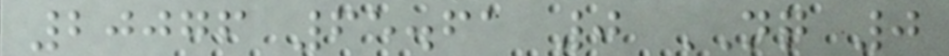20076 65.61 0 NQ 0
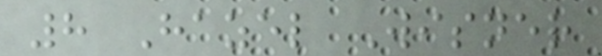8 Hazel Wisner
